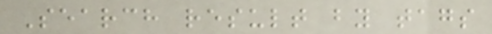Search result by tags
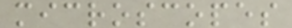microscopes
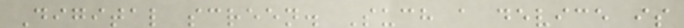Digital screen. Such a device is
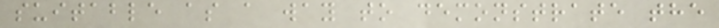suitable as a way to demonstrate the
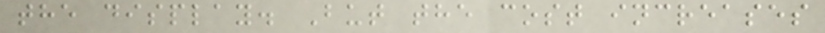the display. But the cost increases
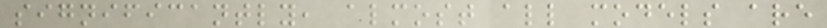significantly, almost all models are
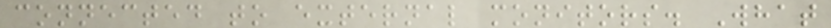connected to external monitors. What
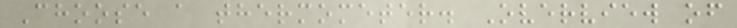Choose a thermometer. Overview of
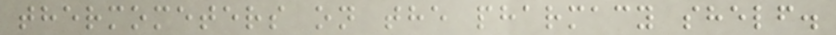thermometers on the pharmacy shelf.
